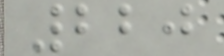220
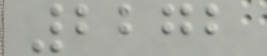2272
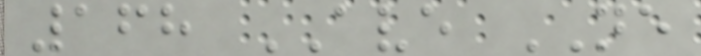168 AVE NE
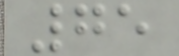75
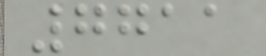7711
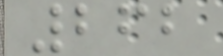262
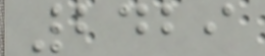2429
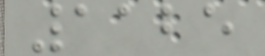1125
